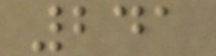241
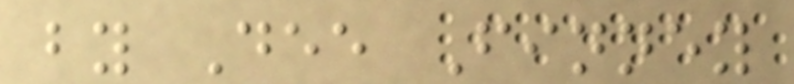by Dee Finney
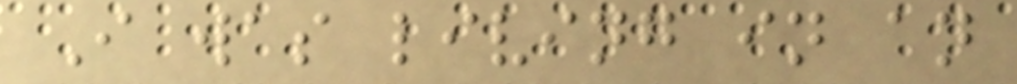I was living in an
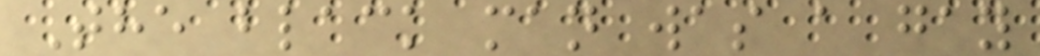The black man was a gay
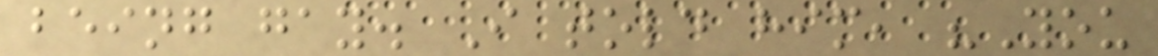being gay. I told him, "You
